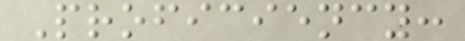Proficiency:
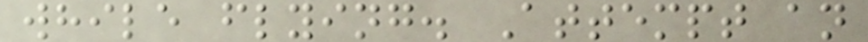while flying. Attempt an
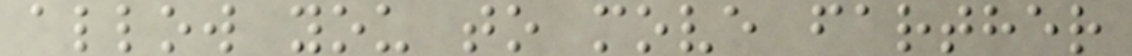allow you to move farther
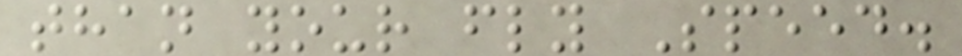than your fly Speed.
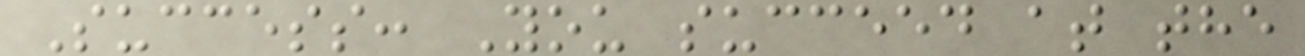Success: You succeed at the
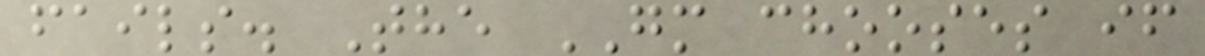fails. The GM chooses if
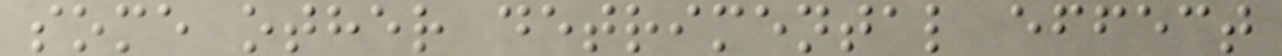some other detrimental effect
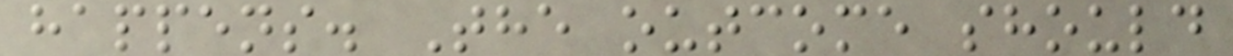happens. The outcome should
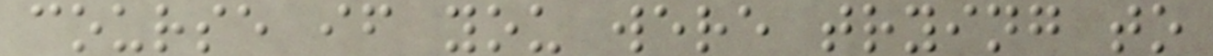course if you were trying to
